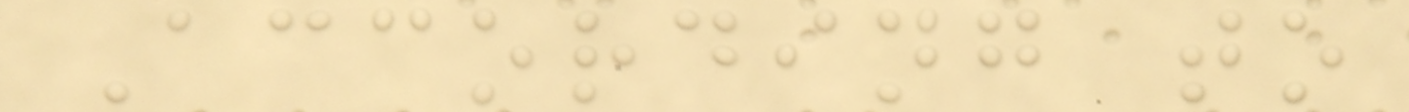According to
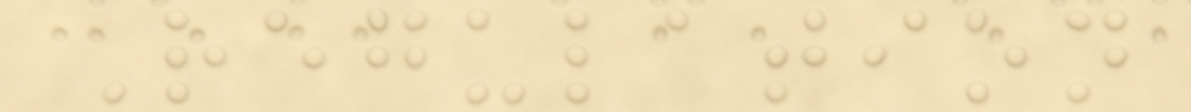Regulation
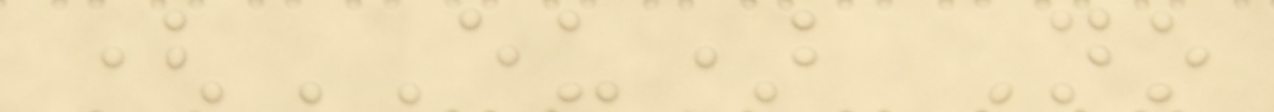(EU) No
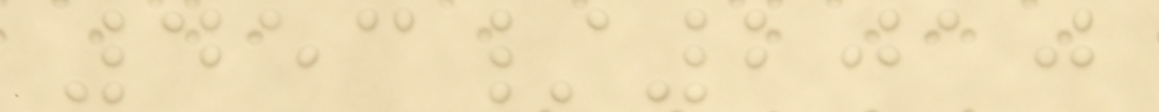453/2010
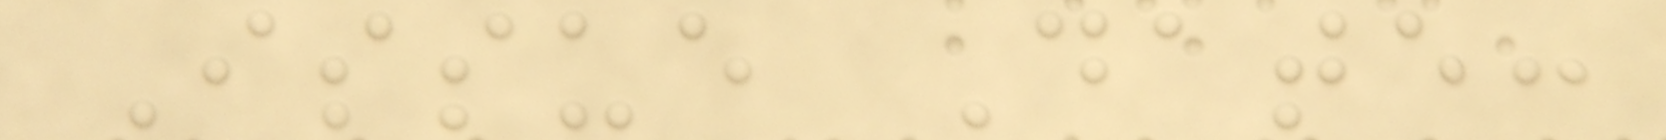Issue Date:
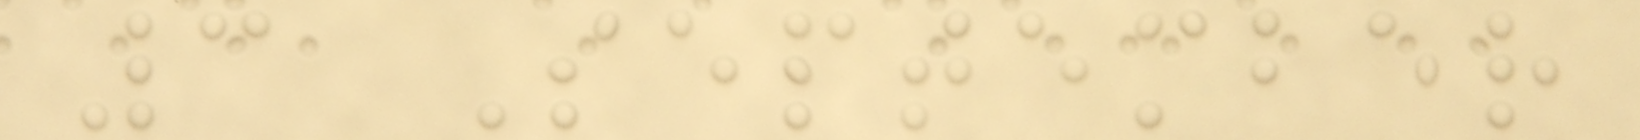3 September
